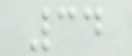34
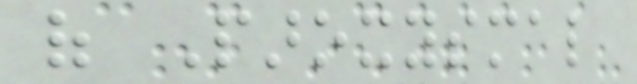of Paroxysmal
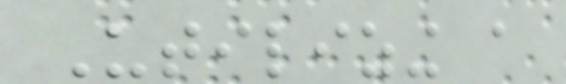Utilizing a
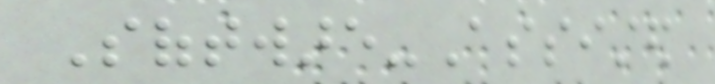Software-Assisted
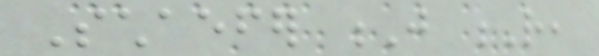Schaefer J R,
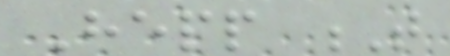Hepp T
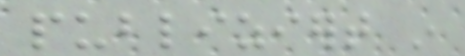publiziert in
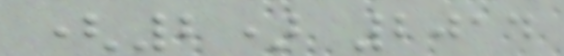(2) 2014
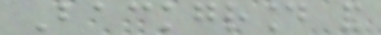Background and
